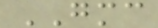GMC
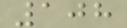108
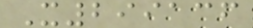X299136
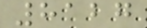8127
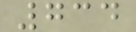734
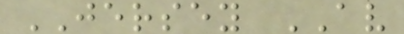JERSEY AV
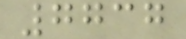7737
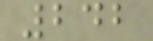242
